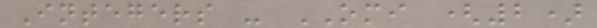Integers - OMI (2)
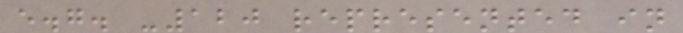e.g. -120 represented in
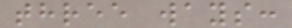three ways:
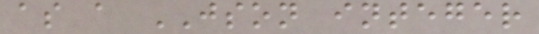as a JSON integer
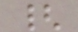{
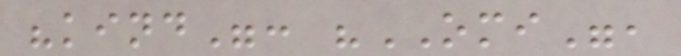"kind": "OMI",
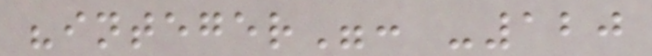"integer": -120
